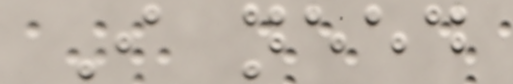I need
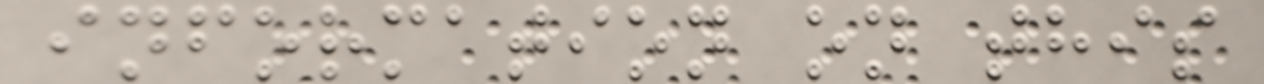information on this
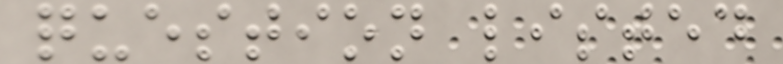question listed
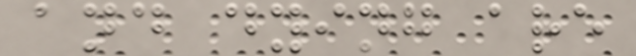and dying are
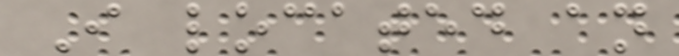I located an
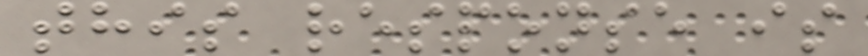this response is
